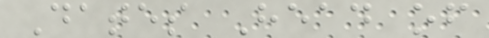Dates Head of
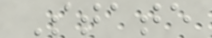State
